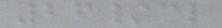26/cl
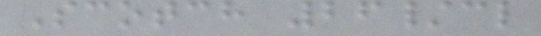Scotch 26/cl
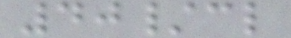40/cl
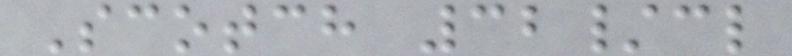Scotch 32/cl
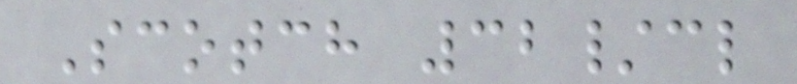Scotch 32/cl
